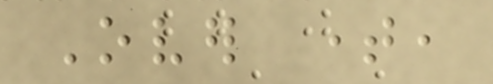Over time,
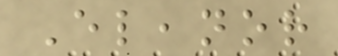Eleanor
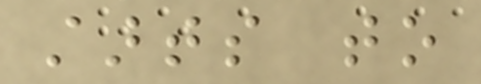starts to
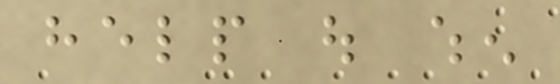help out when
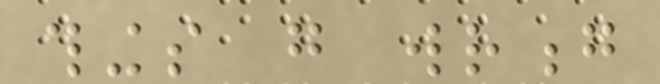things go wrong
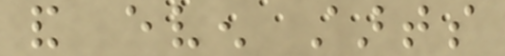and even starts
